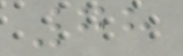78
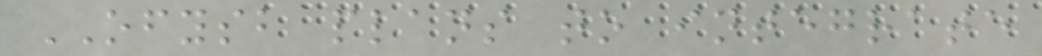OFYSB plans to integrate
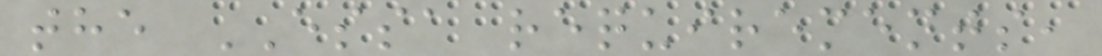the ESSA requirements,
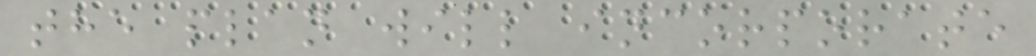the plan will incorporate
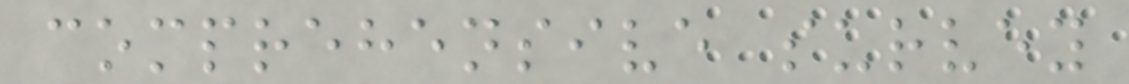comprehensive survey
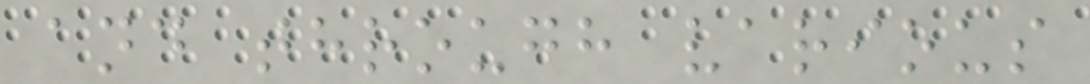and through various
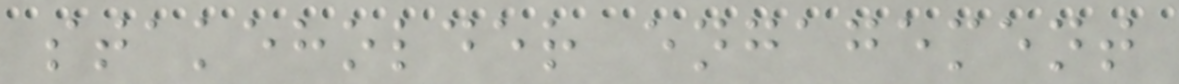stakeholder engagement
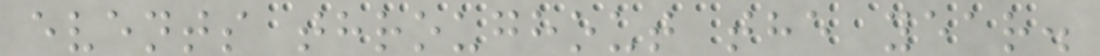events throughout the year.
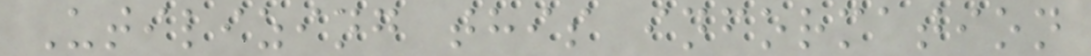Utilizing this information
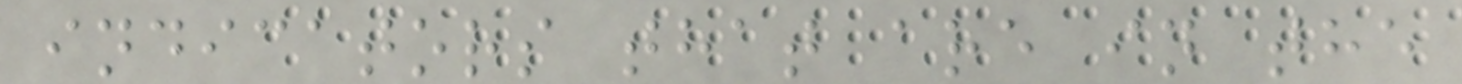indicators that are in the
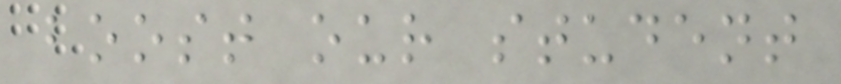boost our student
